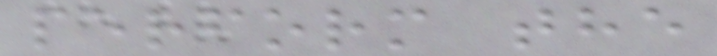perform the
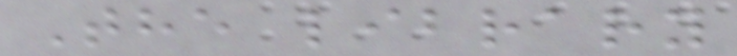The library
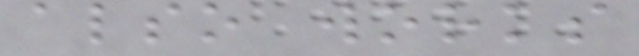also works
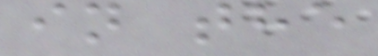in the
